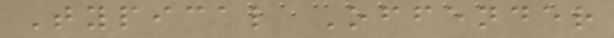Typical Offender
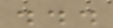...
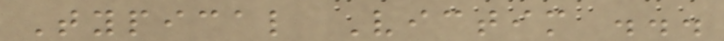Typical Victim ...
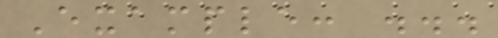Example: ...
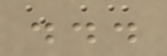...
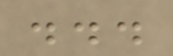...
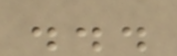...
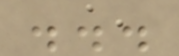...
